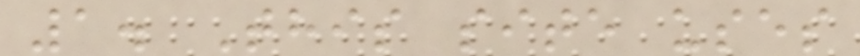1. This site uses
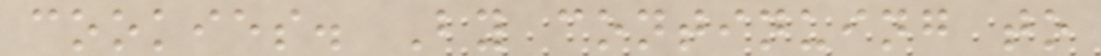cookies. By continuing to
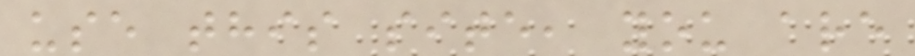use this site, you are
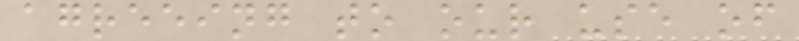agreeing to our use of
